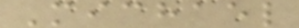Michael
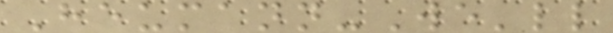Heumann-We'll
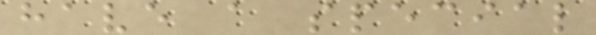have a special
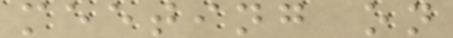meeting on
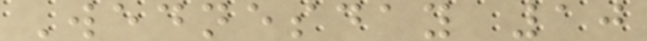Wednesday 10
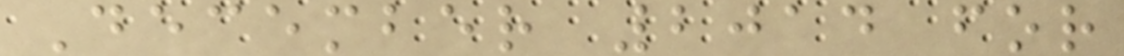December 2014 for
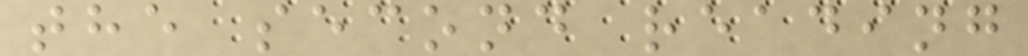the second reading
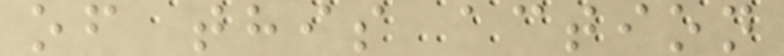of this action
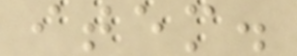item.
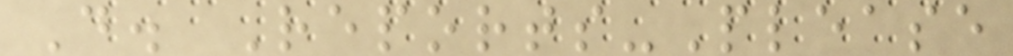D. Reports-Please
